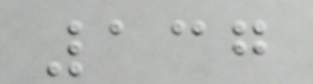137
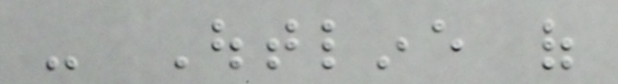- Outline of
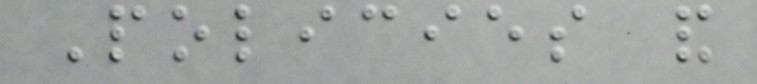Policies and
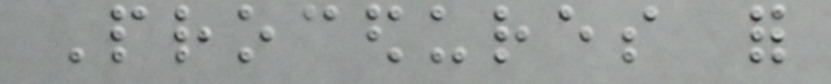Procedures for
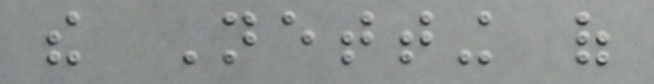the Netting of
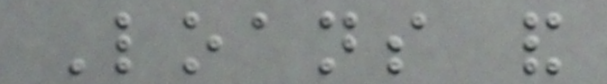Loans and
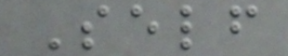Self
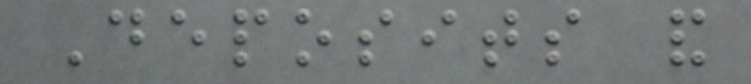Deposits and
